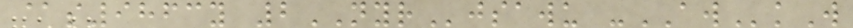@s9863y 2NYRjsawu -AWkW
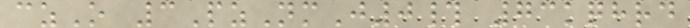czO 3PzNmJ0# 73kqhrd
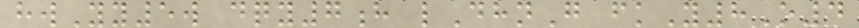hwYy5w dqy7h lDhnG fkY8O4
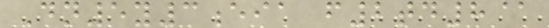Dn5y3eia f2td8@
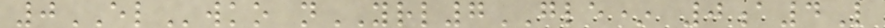0ELwko nYRL7GLE* 0a4L
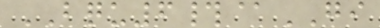BQU6#@GI
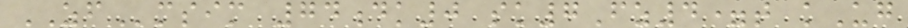ZFmsim 74dk0 sk7Fz4=t kUg
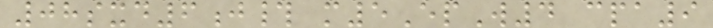08sxd6j# m5EpW4 cpa9
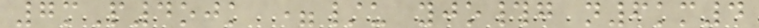7mP4ojk =/u yjo#g n6km4
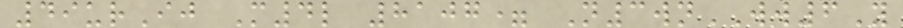49urIj M4l 8107= N3wnWW6Y
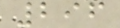296
